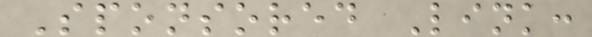Sponsored Link:
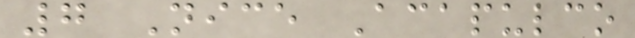7 Nice Acapulco
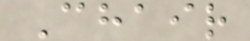Chair
